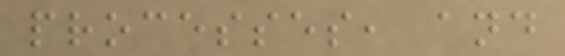processes, and
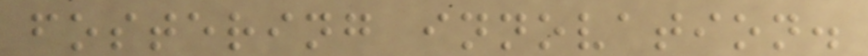fostering innovation.
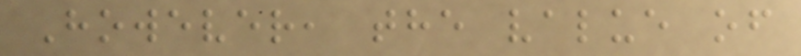However, the value of
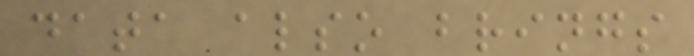data also brings
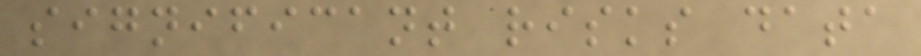significant risks data
